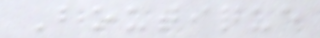Boutique
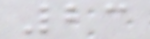23
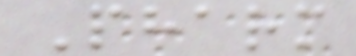Pharm
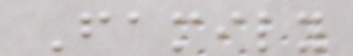Family
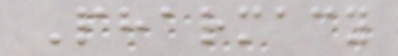Pharmacy
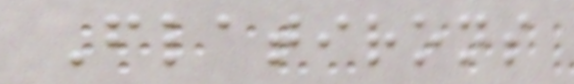Flatirons
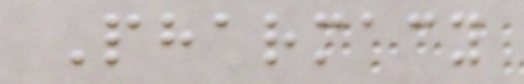Pharmacy
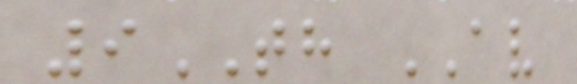9TH AV
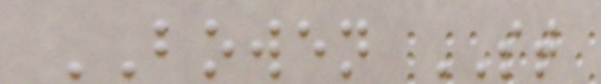BOWEN ST
